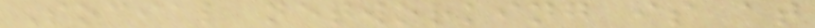Social networking is at
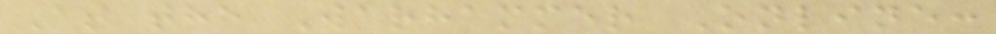At the Warhammer Online:
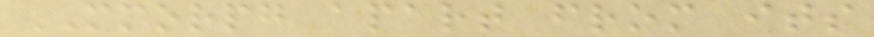MMORPG apart from its
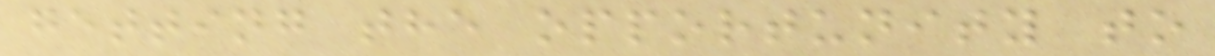getting the opportunity to
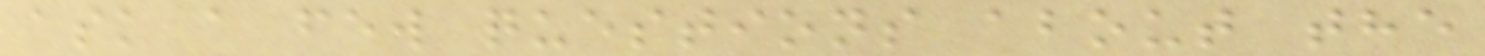ask a few questions about the
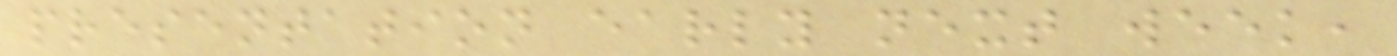presentation early next week,
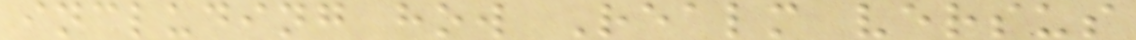including how Realm versus
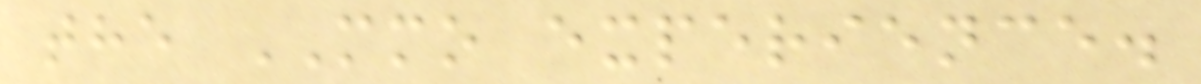the MMO experience.
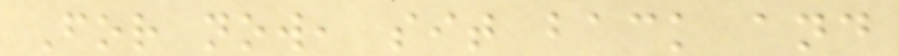For now, sit back and
